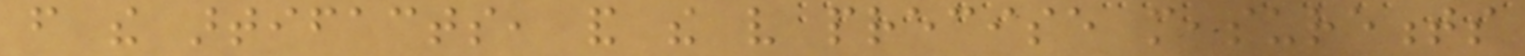from the artifacts, and the very precise measurements
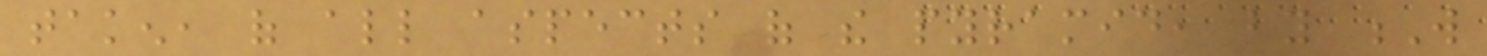taken, of all aspects of the pyramid, by W
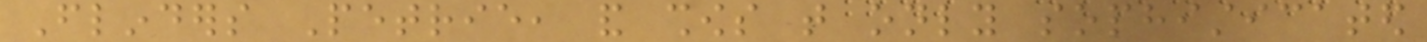Flinders Petrie, and shows that only sophisticated
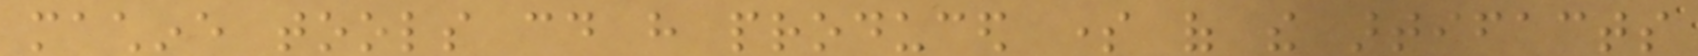machine tools could have produced some of the artifacts
